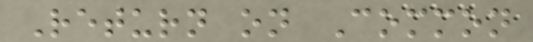Return on Common
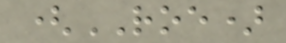(ROE)
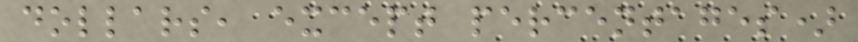dollars, except percentages)
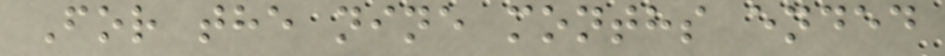For the nine months ended
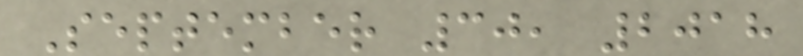September 30, 2018
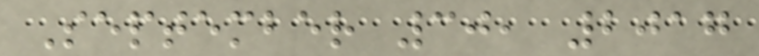September 30, 2017
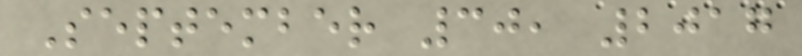September 30, 2017
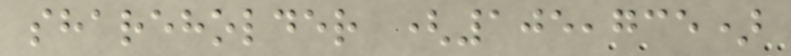shareholder (105,735)
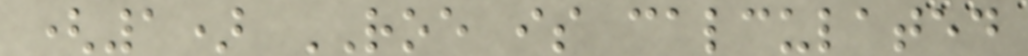(1) ROE is calculated
